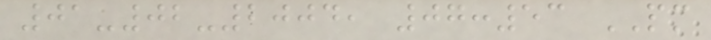01-02-2004, 07:53 PM
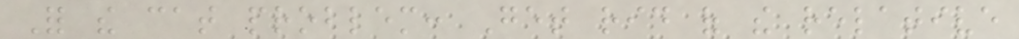For the cat problem: Get rid of the relative
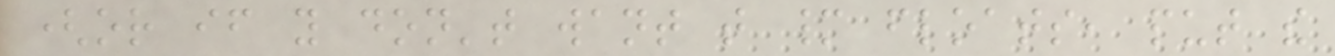(or if you don't want that many floats, put the
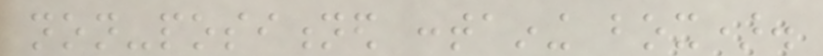non-positioned containing box).
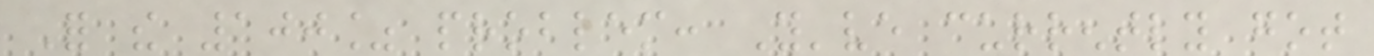For the 100% problem: You've currently got
